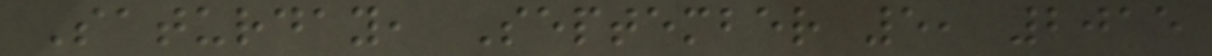Saturday, September 5, 2015
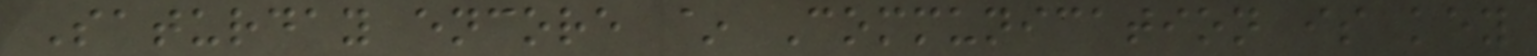Saturday encore ~ Communication is key
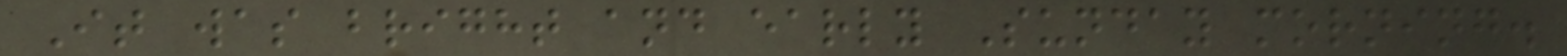It was bright and early Sunday morning.
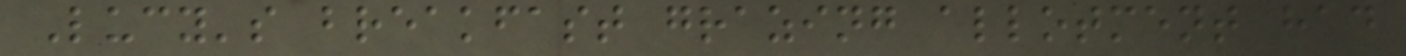Lucy's breakfast grazing allotment had
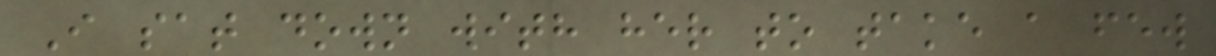I sat down with her to take a few
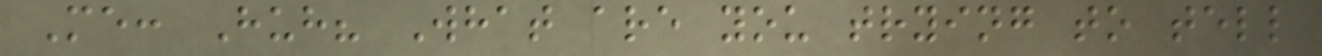Me: Huh? What are you trying to tell
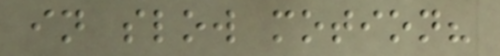in slow motion?
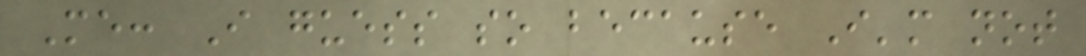Me: I guess so because I'm not
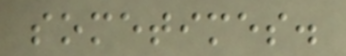sometimes.
